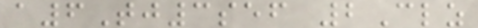a6Tj3sef 2Clz
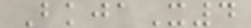BkjaX4
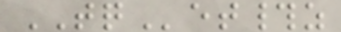TQet#z
